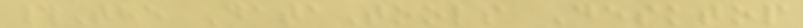#The DataTools Desktop
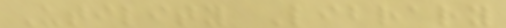Utility Library
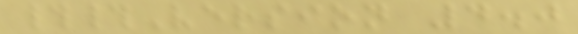##Version 4.0
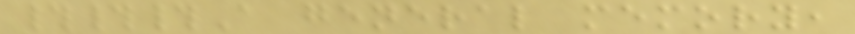###A general memory,
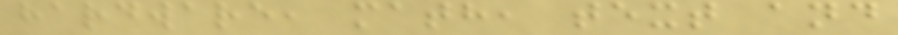hardware, math, text and
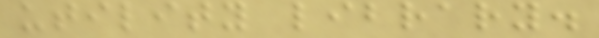utility library.
